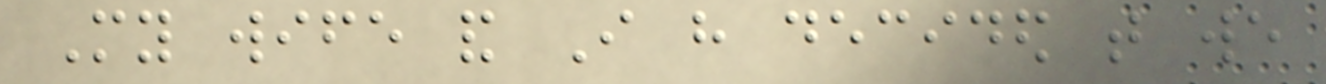My wife and I have decided that we
